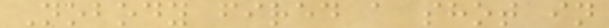Nobody fired a shot in
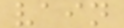vain
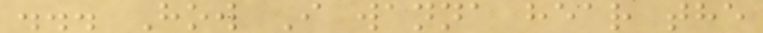... How I wanna hear the
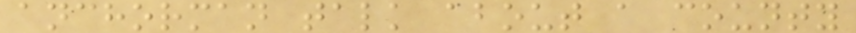anchorman talk about a county
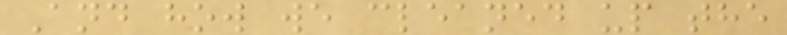And how we cleaned up the
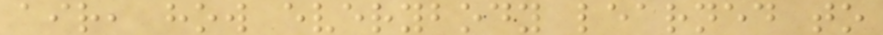air, how everybody learned to
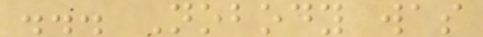... Nobody was
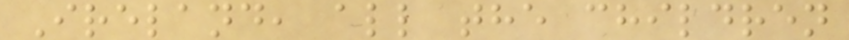Ireland, all the children
